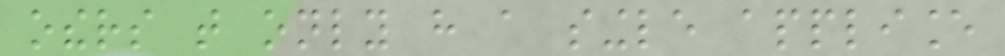others that only have a single appliance
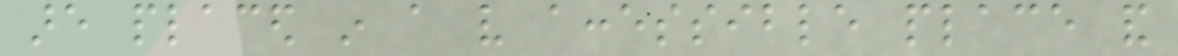are placed in a very accessible place and
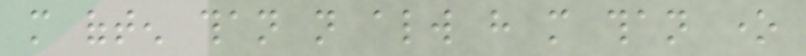more often than not always have more than one
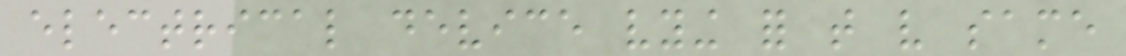electrical device vying for that very same
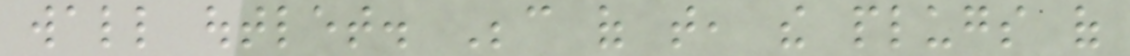wall outlet. Because of that, the plugs of
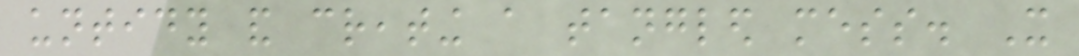untidy and creating a tangled mess. It
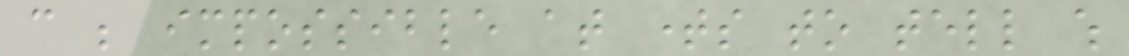can be impossible at times to tell which
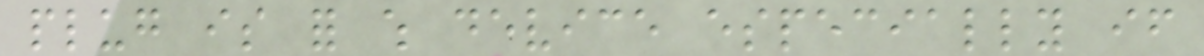plug is for which device especially if
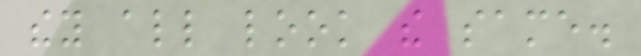they all look the same.
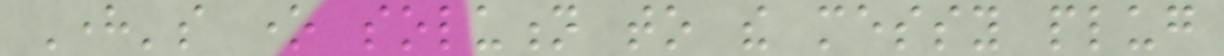Here's one solution to the messy plug
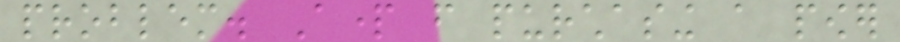problem. Apart from purchasing a power
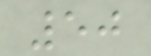50
